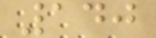140
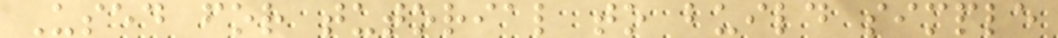Used for tutorial to build simple
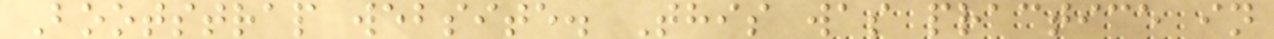Bootstrap website. This was practice in
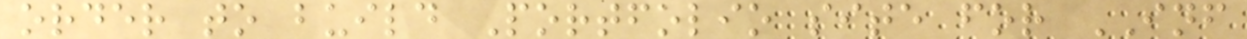order to build Portfolio site for INF
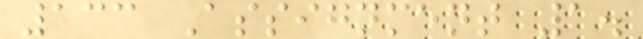133 Assignment 1.
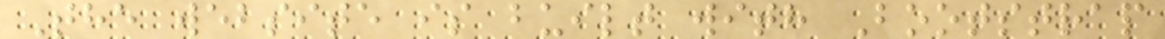The website is built with Bootstrap
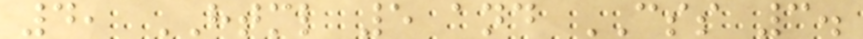4, HTML 5 and CSS 3.
